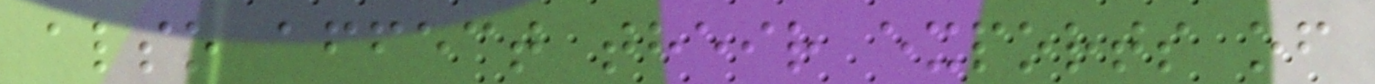also affect their exports of
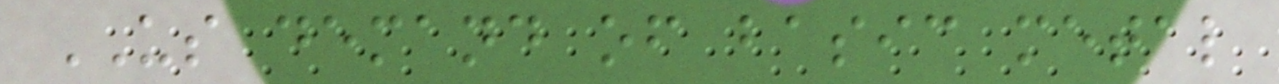US demand of basic metal
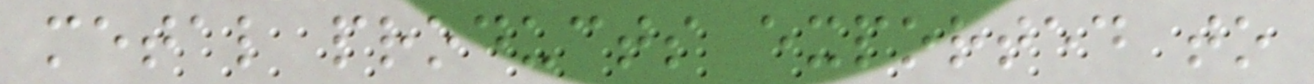metal products exported to
